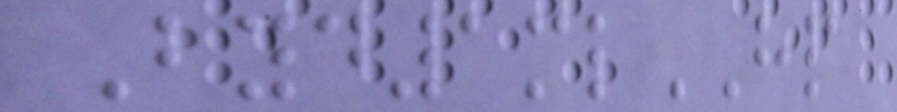Byd1mlHP
